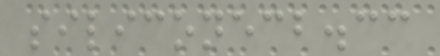siliconecb.cc
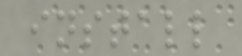install
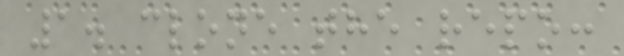1. clone the repo:
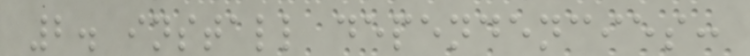2. install dependencies:
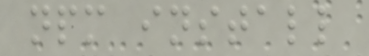npm install
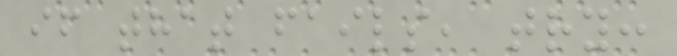if that fails, try:
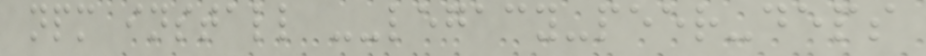npm install --legacy-peer-deps
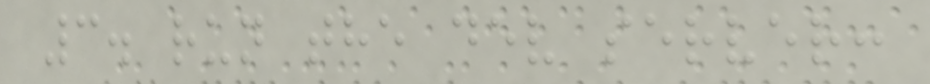3. run the dev server:
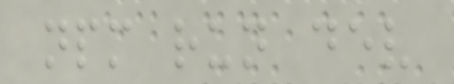npm run dev
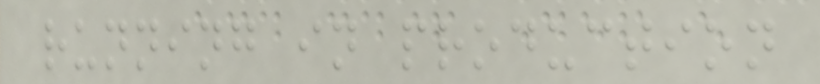running in production
